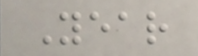Year
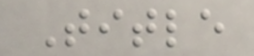Title
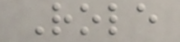Role
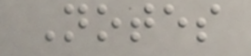Notes
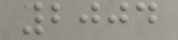2004
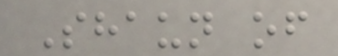Shaun of
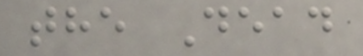the Dead
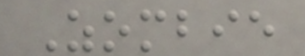Zombie
